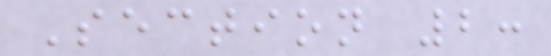Section 2:
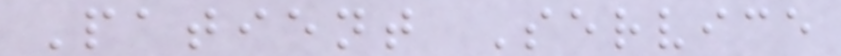Patient Service
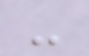-
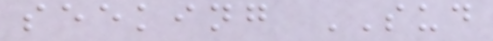seeking SUD
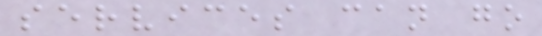services can go
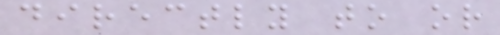directly to or
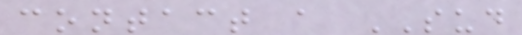contact a SUD
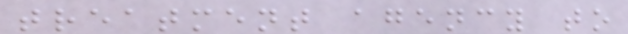treatment agency to
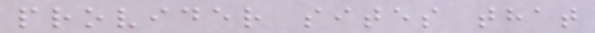provider sites that
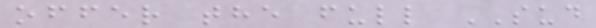offer the full SUD
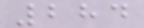284
